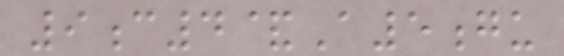9c4&A5gu
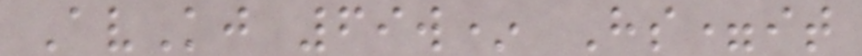AvKj 69w* Hs=it
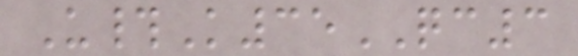U#K35QC3
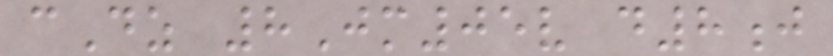cDz 8Jm05v d8j
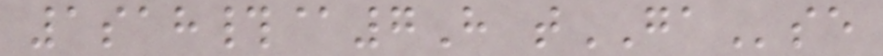1sah#@7H tGAse
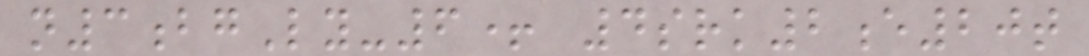n3bgLy-6+ 4srk2e20t
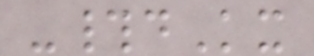-#dKx
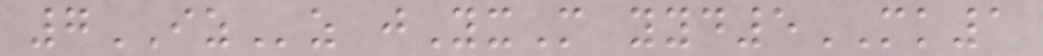7IZz jYxM yyd5MK1
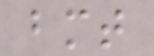bmt
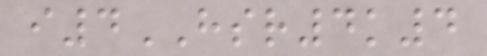i4HSR4k4
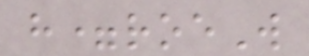h=roeW
